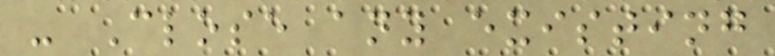- Close any existing
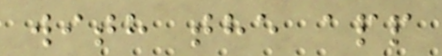with the app
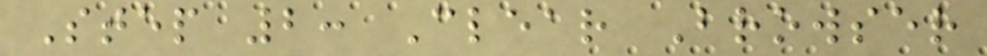Step 2: Clear Browser
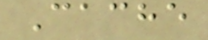Cache
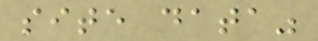site data"
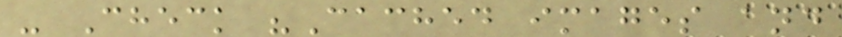- Check "Cached images and
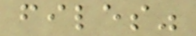files"
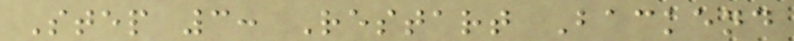Step 3: Restart Backend
